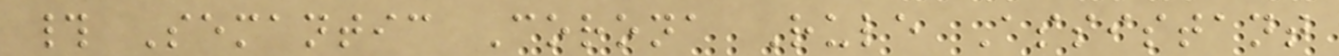# Semantic Corona Rule Assistant
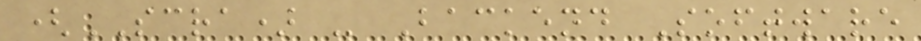(SCRA) - Backend Software
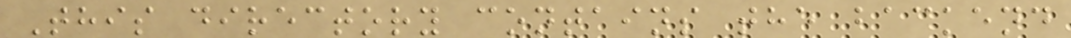This directory contains the backend
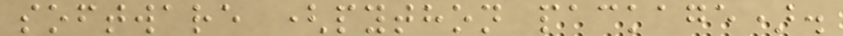software (python package).
